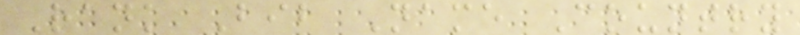Rank Bib Name Country
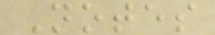Notes
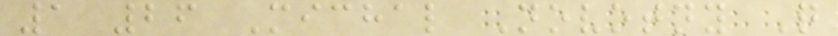1 26 Michal Novotny Q
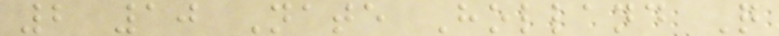2 10 Nate Holland Q
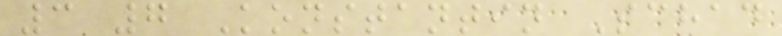3 7 Konstantin Schad
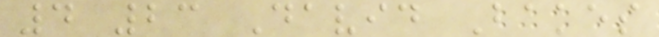4 23 David Bakes
